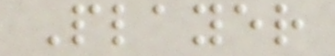Player
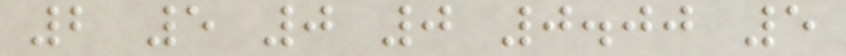2 5 0 0 0.00 5
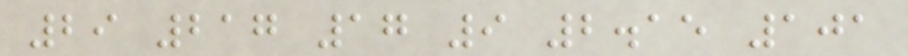29 217 17 9 2.15 101
